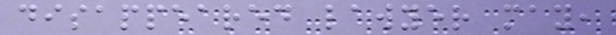disappeared lawyer may,
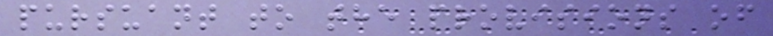pursuant to the provisions of
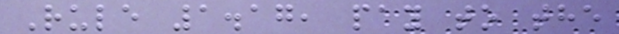Rule 1.17, pay to the
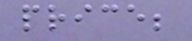price;
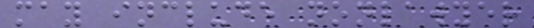may include nonlawyer
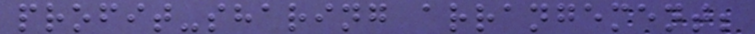profit-sharing arrangement;
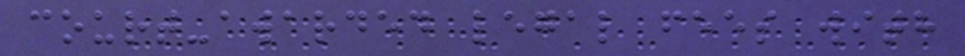court-awarded legal fees with
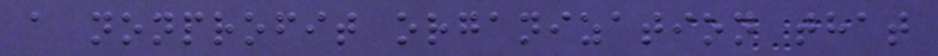a nonprofit organization that
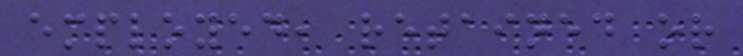employed, retained or
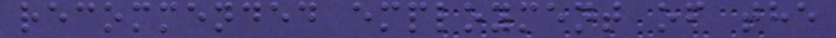recommended employment of the
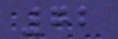72
